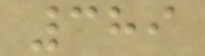389
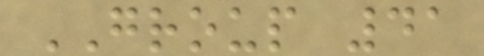GROUP 41
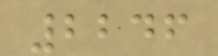2246
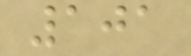101
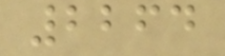2264
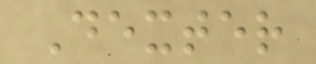Dexter
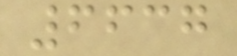6637
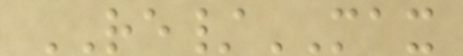RE/MAX
